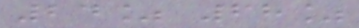24% 68%
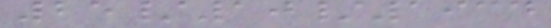25/10/1934
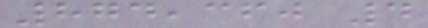874,360 4
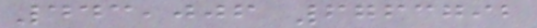443,006 6763792
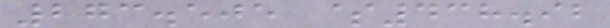273.505 $438.92
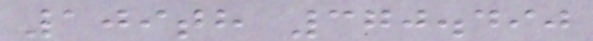109th 370.490
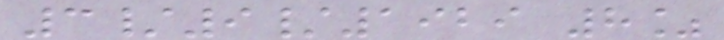3/9/1929 8%
